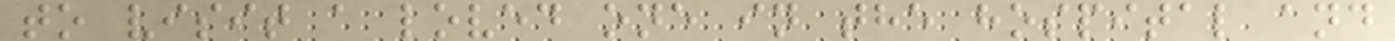to visit a loved one in the hospital and
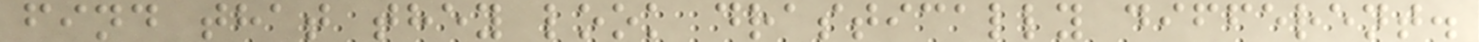find that they look drastically different.
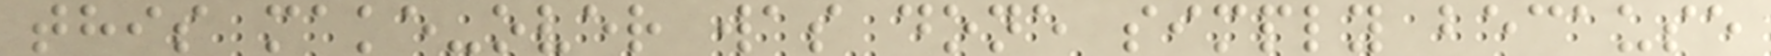this make-over was done simply because
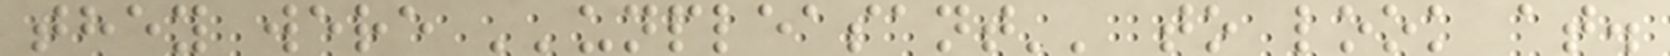they were ''unpleasant'' to look at.
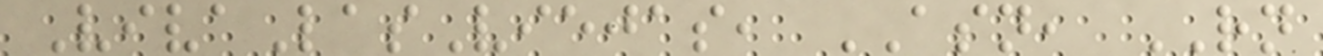VivaLasViejas, ASN, RN
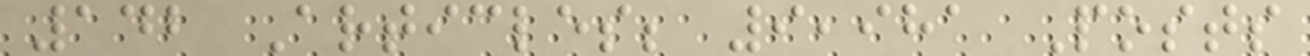142 Articles; 9,981 Posts
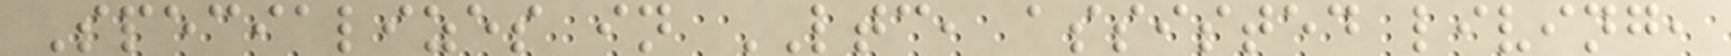Specializes in LTC, assisted living,
